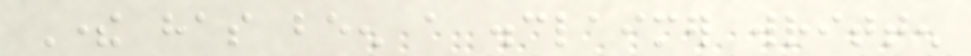There has been a disclaimer written
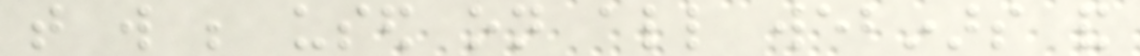that will be used on all webinars and
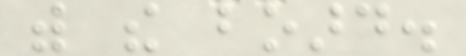with the board.
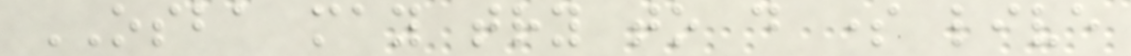OSBA may try to do some live
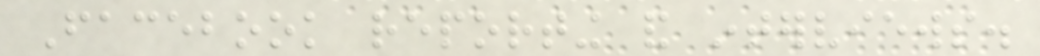Facebook reporting and interviews.
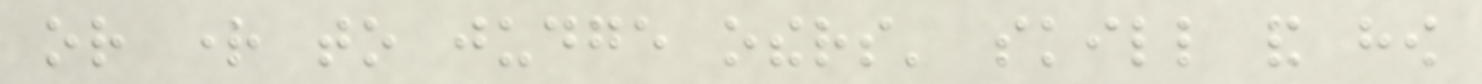or right to judge others' skill and how
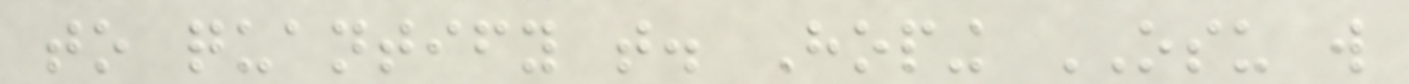to quantify that. Hoping OSU will
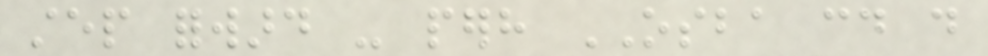step forward - perhaps OSBA could do
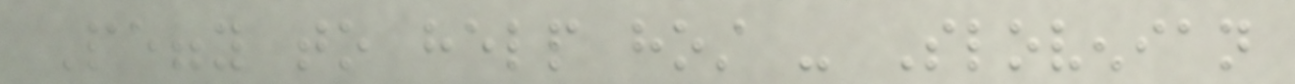Peggy to help host - Slovenian
